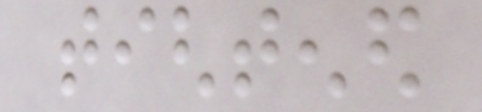tightened
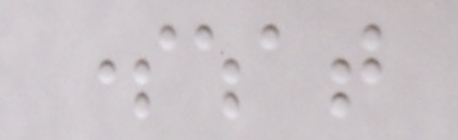somewhat
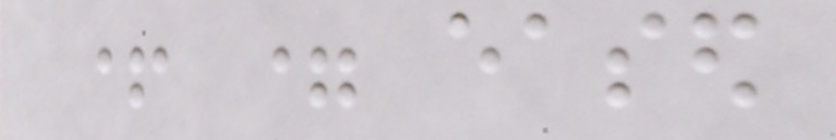+ = eased
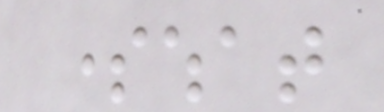somewhat
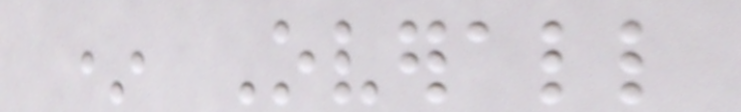* Overall
